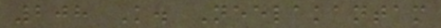208 K. Neelakantam
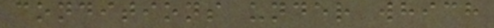conditions under which
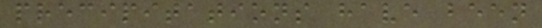precipitations have been
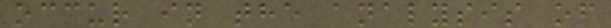occur in the analysis of
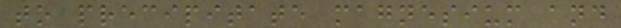to precipitate magnesium and
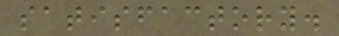satisfactory.
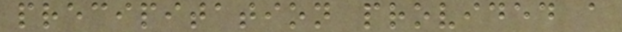precipitation provided a
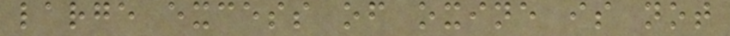large excess of oxine is not
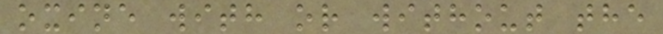oxine with or without the
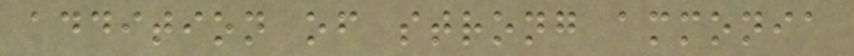addition of strong ammonia
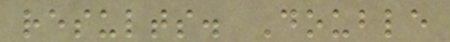results. Double
